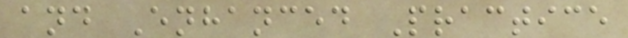and Enhanced Practice
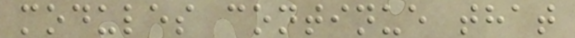modules continue that
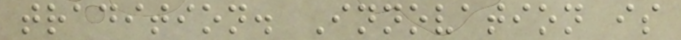tradition. Innovation is
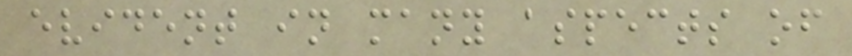evident in many aspects of
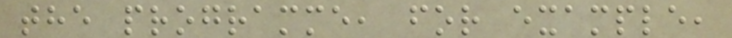the programme, for example,
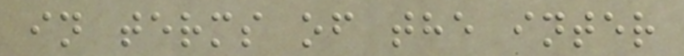in terms of the inter
